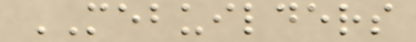MEBUILDERS
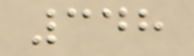348
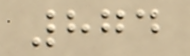874
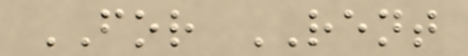FOR RENT
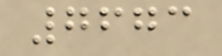7673
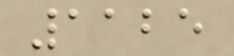1125
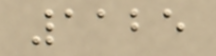1125
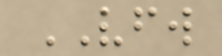VFW
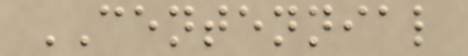CENTENNIAL
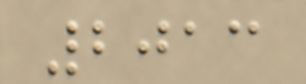2013
